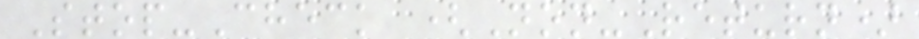Stop-Check (Non-Return)
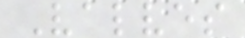Valves
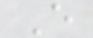E
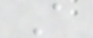A
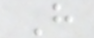H
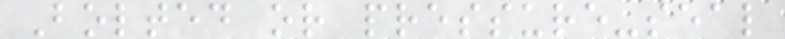Bolted or pressure-seal
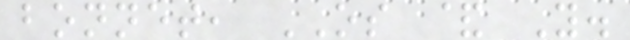bonnet, OS & Y.
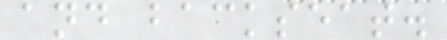and backseat.
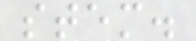stem.
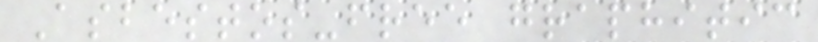Asbestos-free graphitic
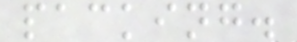packing.
